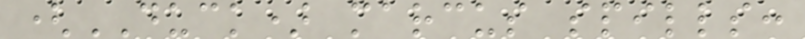(DUCK) marcus spills:
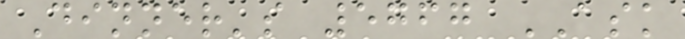Dinner's 5767 ASK
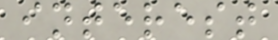interest
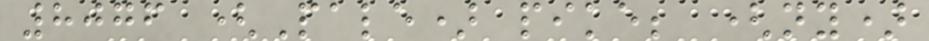8076 (Pale) pike; (ny)
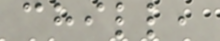chill,
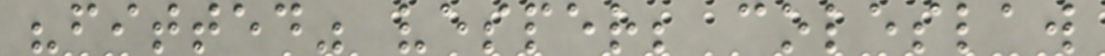"fitted" vesper; coleslaw
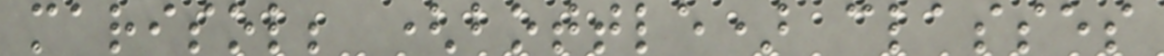marisol; (bottle) classes
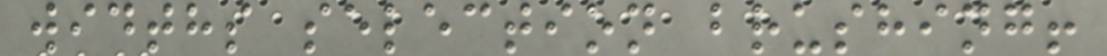widths selection brushing!
